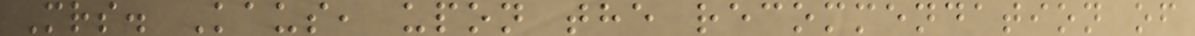Mrs. Kaus, upon the recommendation of
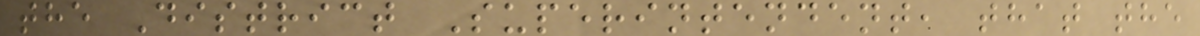the District Superintendent, that the
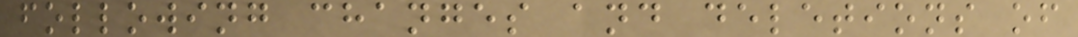following changes and deletions of
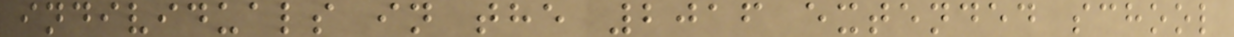individuals in the 2016 extended school
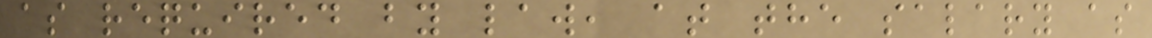as required by law, at the salary as
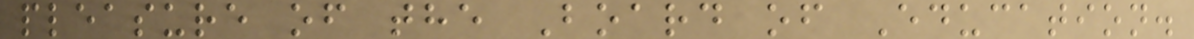pleasure of the Board of Education.
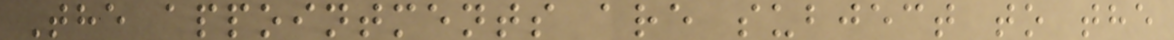The appointments are subject to the
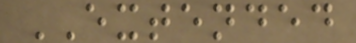EXTENDED
